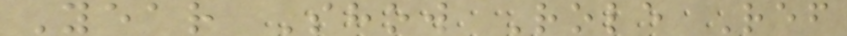Year Show Role Ref
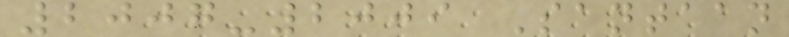2007-2009 Santaan
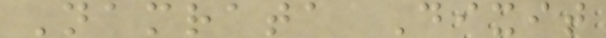Namrata Dixit
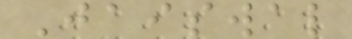Jaiswal
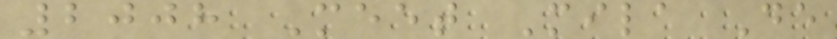2008 Meet Mila De
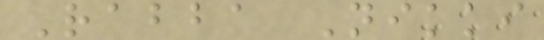Rabba Nikki
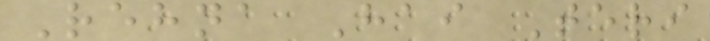Rehna Hai Teri
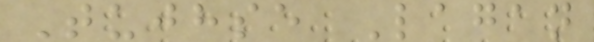Tujhse Lagan
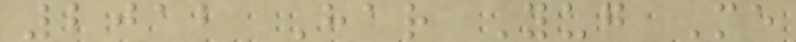2012 Har Yug Me
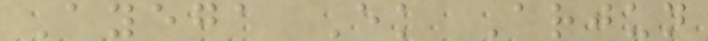Ayega Ek Arjun
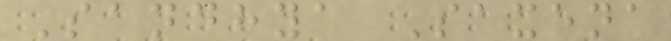Sandhya Saxena
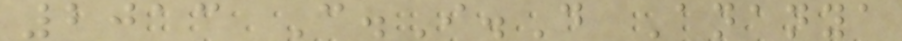2013 C.I.D Ananya
